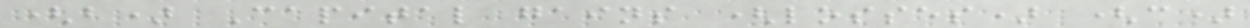(b) Capital gains (losses) (c)
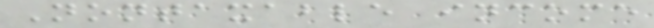Nontaxable income
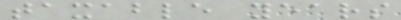taxable years
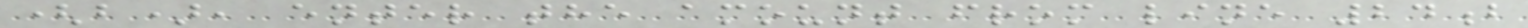(b), enter the amount from line 24b
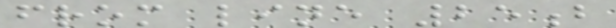from line 25b
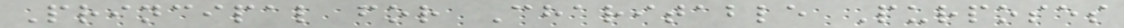Principal for Charitable Purposes
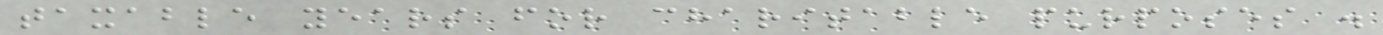taxable years for charitable purposes .
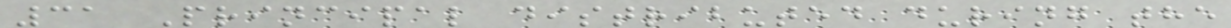31 Principal distributed during the
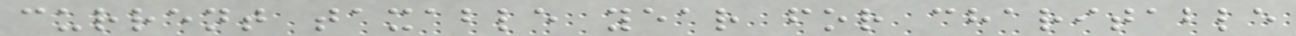current taxable year for charitable
